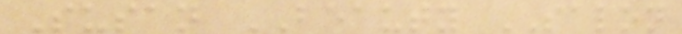Susan BEAUTY SALON
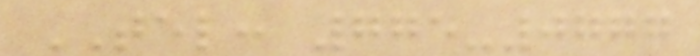TEL: 775-0777
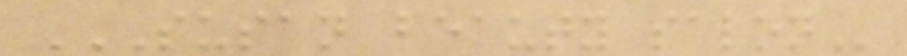SUSAN BEAUTY SALON
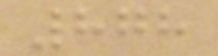878
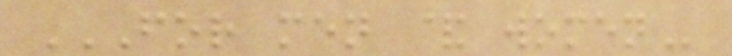FOR MEN & WOMEN
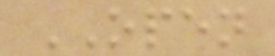OPEN
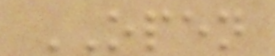OPEN
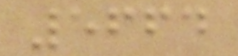5664
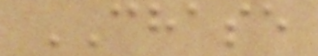CHASE
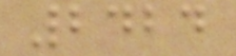2424
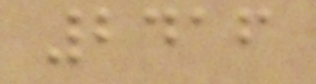2416
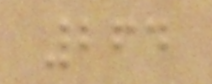264
